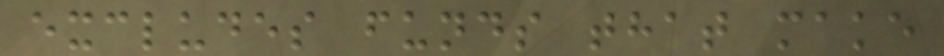excludes funds that make
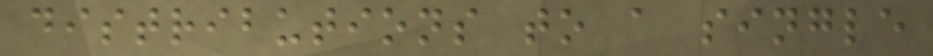distributions to a single
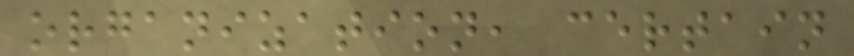organization, certain
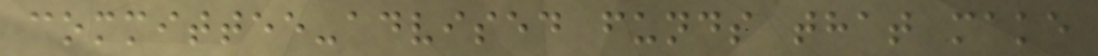committee-advised funds that make
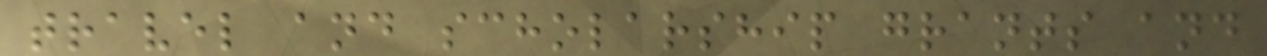travel and scholarship grants and
